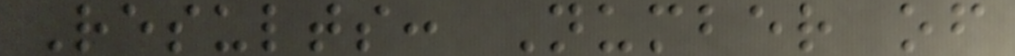Results: Number of
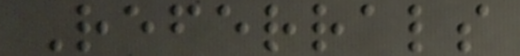Referrals
